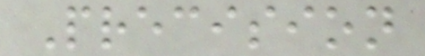Precision
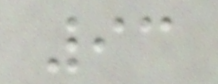93
